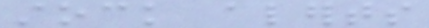stock alerts
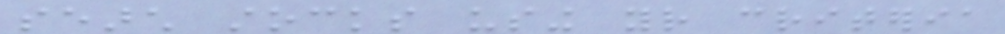search stocks using your criteria
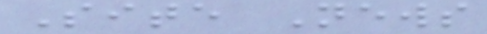Site News
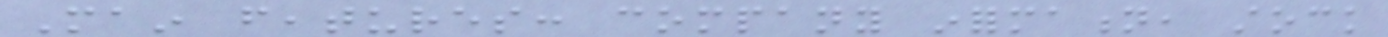Main features: company information, stock
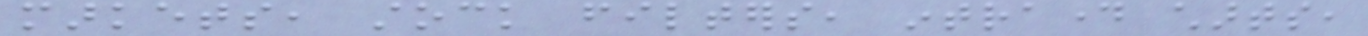markets, stock filters, intraday charts,
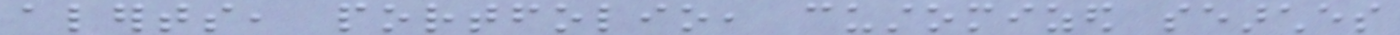alerts, portfolio, customized searches
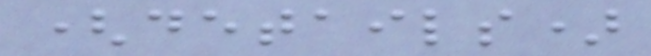(details)
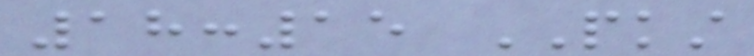18:15 PKST
